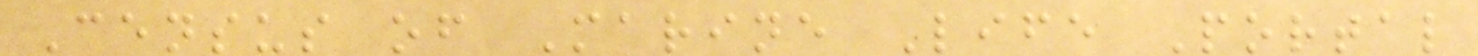Census of Marine Life Portal
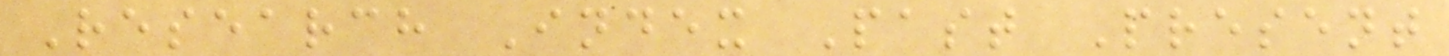Research Index Past Present
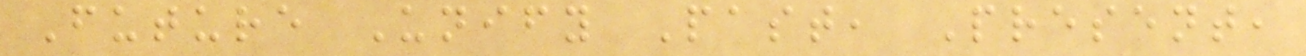Future Unify Past, Present,
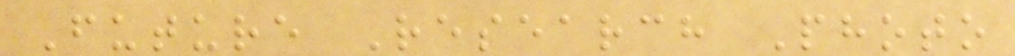Future Research Photo
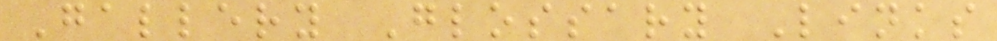Gallery Glossary Links
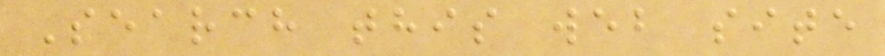Search this web site
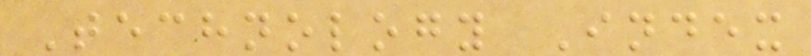Technology Index
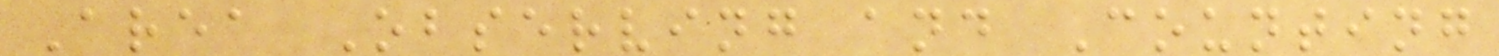Area Observing and Counting
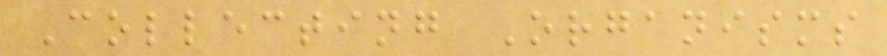Collecting Organisms
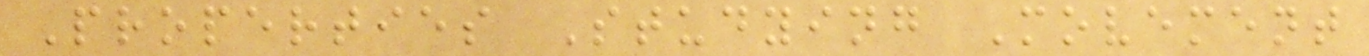Properties Studying Movement
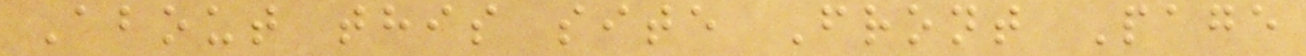About this site Front Page
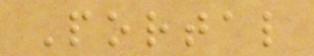Portal
